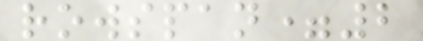rowspan=2
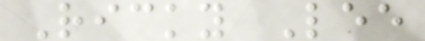Ricky Lee
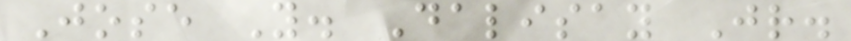Jose Y. Dalisay Jr.
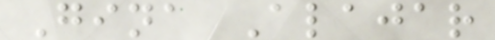Gina Alajar
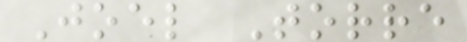Joel Torre
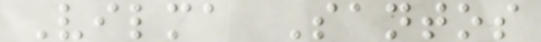Vilma Santos
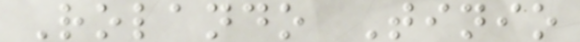Rolando Tinio
